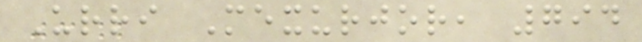Urri Mexurjor, 794
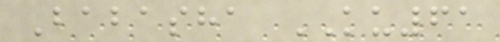Babasha KU61
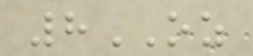8OZ
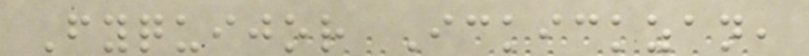Fyquijor Ickickzan,
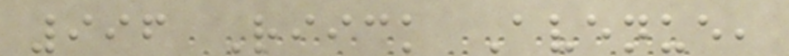996 Riick Avenue,
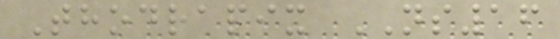Thodrapix NS16
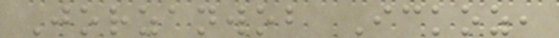Jorzanwob Ickoz,
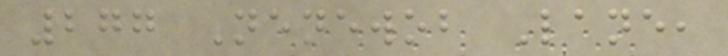277 Nenewob Lane,
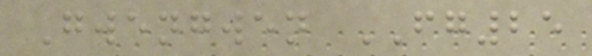Gwengwen FG25
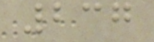237
